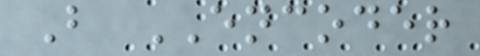B ENCODER
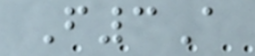F3A
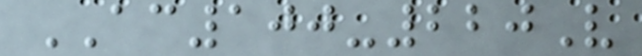AC100-220V
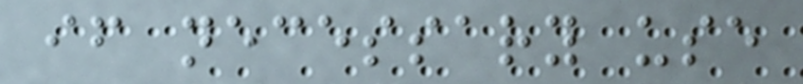if necessary use
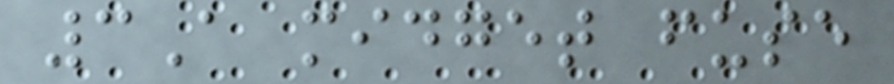3A midget fuse
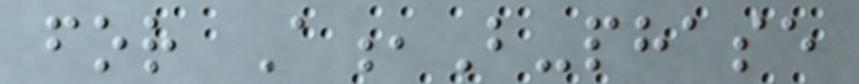for A,B-phase
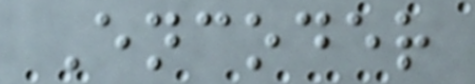Encoder
